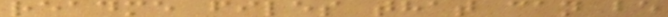readme files that can be
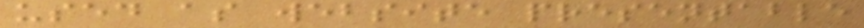used as website presentable
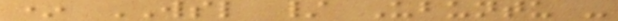* WSL / Ubuntu -
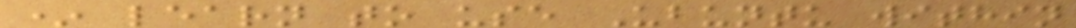* learn to use Ubuntu within
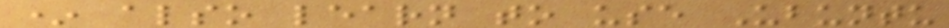* also learn to use Ubuntu
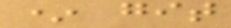* git
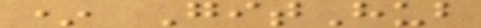* GitHub
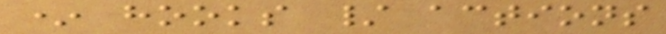* hooks / actions
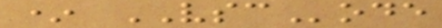* VSCode
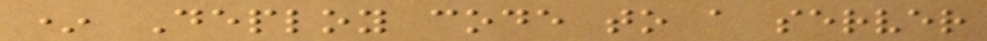* Deploy code to a server
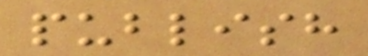publish
